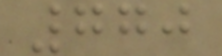770
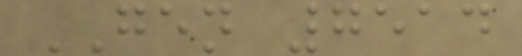GEN 7514
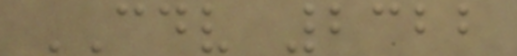CDV 2322
